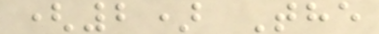(2) The
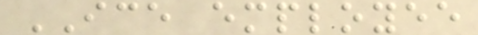ICE employee
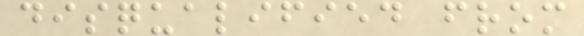disqualified from
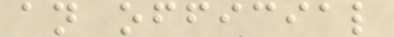an official
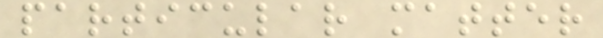particular matter
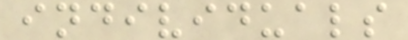individuals
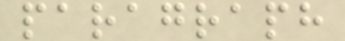paragraph
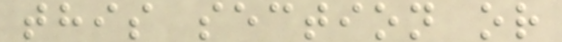this section or
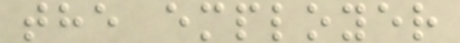the employer
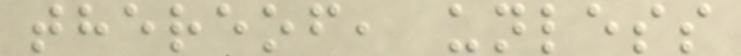thereof, unless
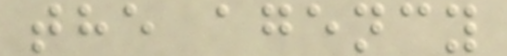the agency
